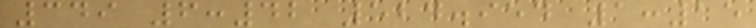349 6:42 524.954 1:15
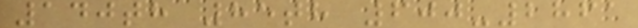140th 85th 600-2861
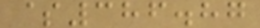$386.87
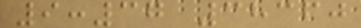9:37 38360
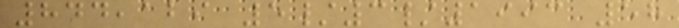844,129 5/3/1993 58
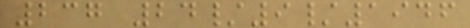237 24/9/1946
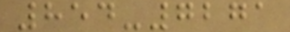854-7271
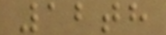12th
